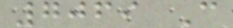7069 C
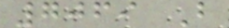7069 B
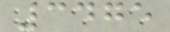3475
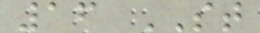16 ST
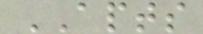APTS
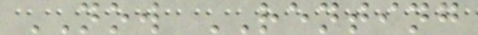NOW RENTING
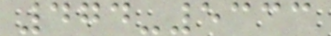474-5333
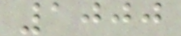1000
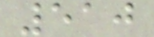510
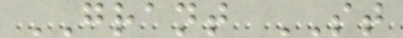GRANT ST
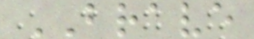BRAVE
